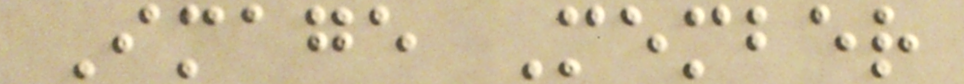Image Member
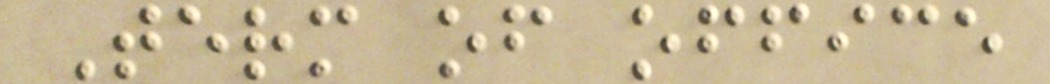Term of office
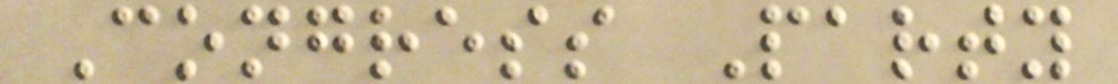Congress Party
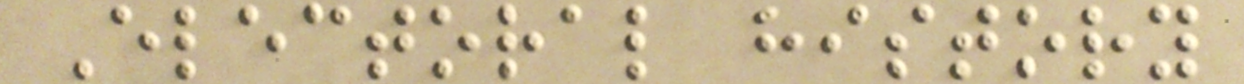Electoral history
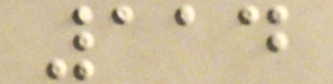114
